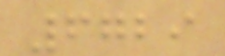6729
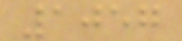1057
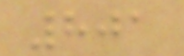801
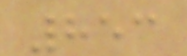853
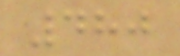480
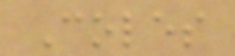Coles
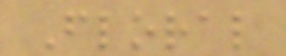Floral
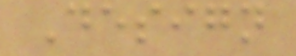Design
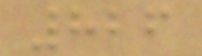826
